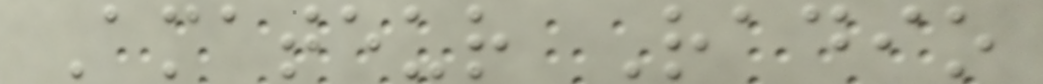Amateur Radio
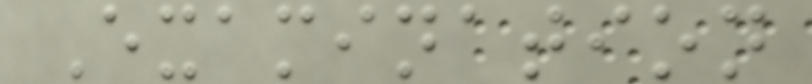Examination
